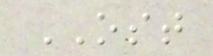OST
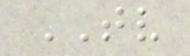TV
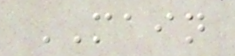MAIN
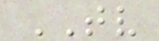TV
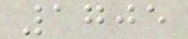1705
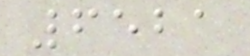6521
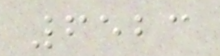6523
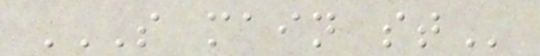S MAIN ST
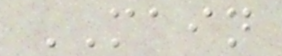MAIN
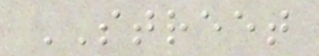STREET
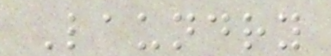Laundry
